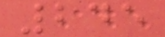245
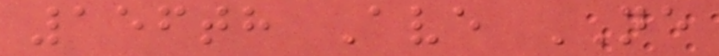156th Ave NE
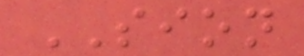SION
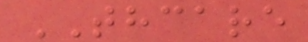THCARE
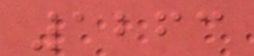1263
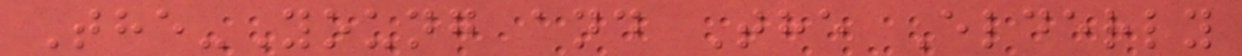The-Young and The Elderly
